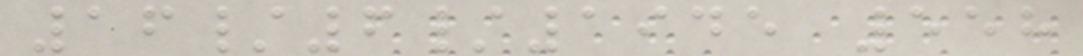16/6/1945 558
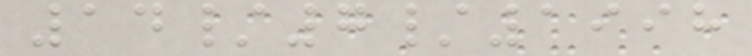14/7/1998
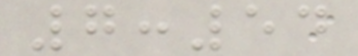7:54
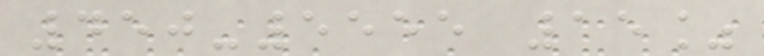450-5555 15%
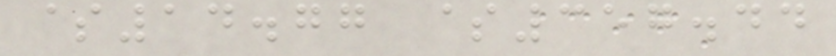$14.77 $357.44
